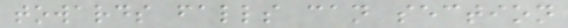towards falls can section
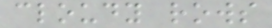cloudy rows
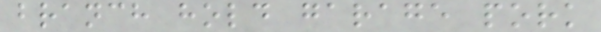branch hold garage pork
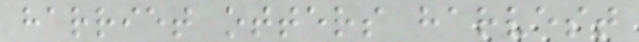harriet otters harvest
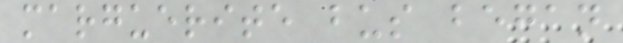marguerite bus began
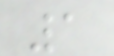1
